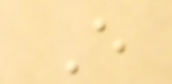E
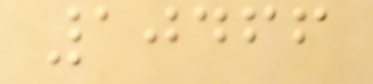10466
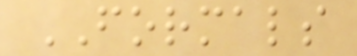FORMALS
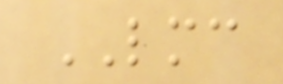LMC
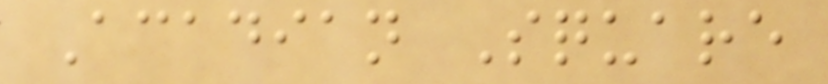Acadian Square
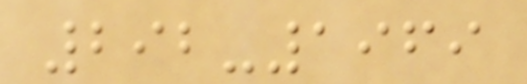292-1969
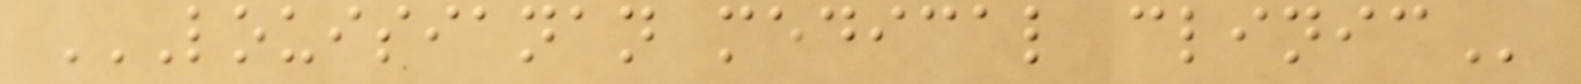LOUISIANAN MEDICAL CLINIC
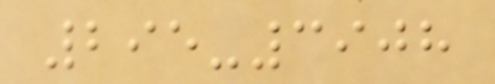295-3908
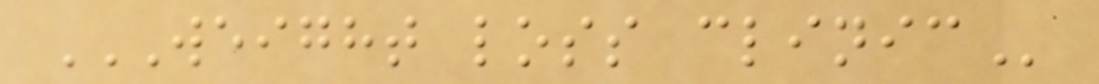WEIGHT LOSS CLINIC
